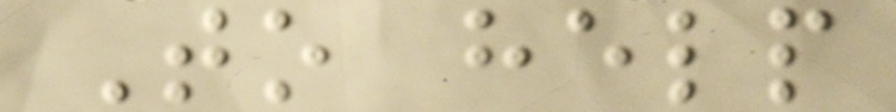To help
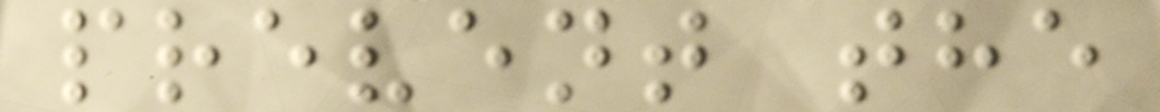prevent the
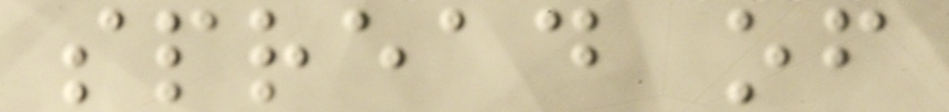spread of
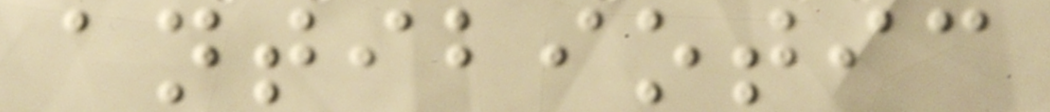antibiotic
